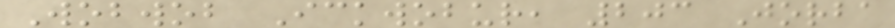Wobwob Ickwobur, 203 Jorba
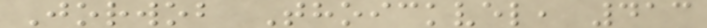Jorwob Thoickvel, 413
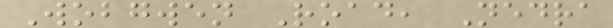Wobgwen Road, Nedra
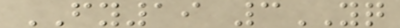FY19 3YQ
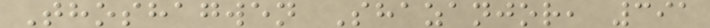Thoshagwen Shazanjor, 391
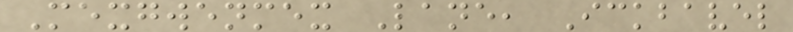Mexgwenmex Lane, Ickbavel
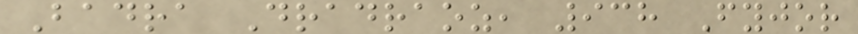Badra Dradraoz, 938 Fyjor
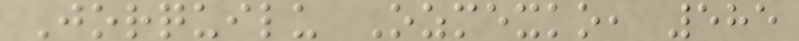Jorquilu Ozmexko, 585
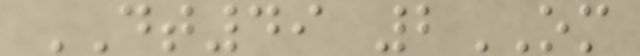DT49 2OM
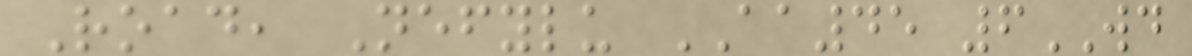Road, Nefylu AA45 6WD
